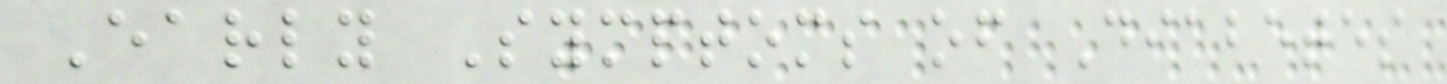Early Symptoms of Diabetes
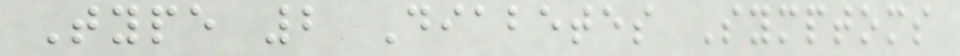Type 2 Diabetes Symptoms
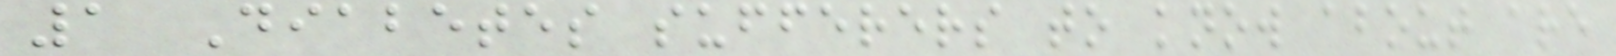1 Diabetes sufferers to know about are
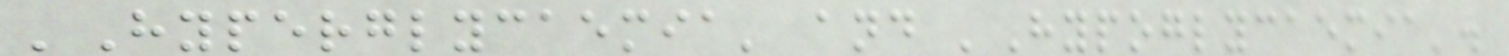'Hyperglycaemia' and 'Hypoglycaemia'.
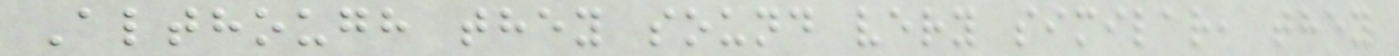Although they sound very similar, they
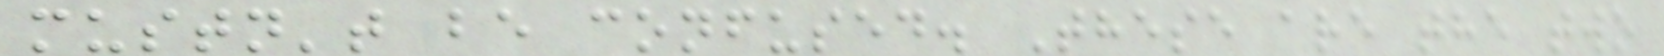mustn't be confused. These are the two
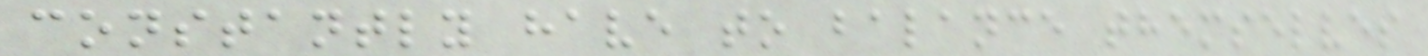constantly have to balance themselves
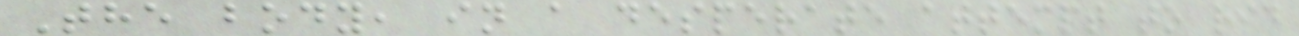The body, in a desperate attempt to rid
